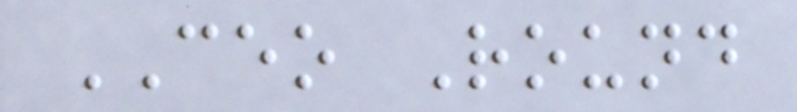CEO Round
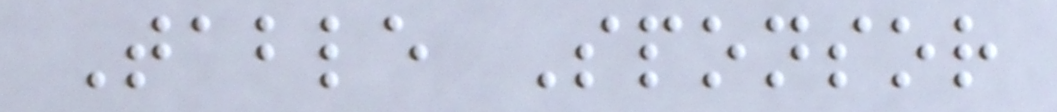Table Sponsor
